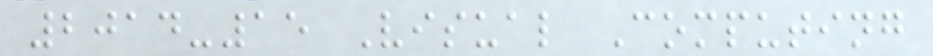2014-15 Visual Computing
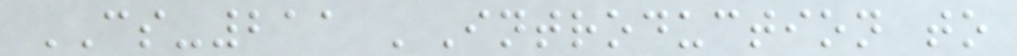CS-211 'Introduction to
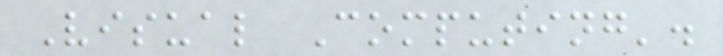Visual Computing'.
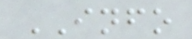INFO
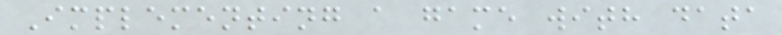Implementing a game with data
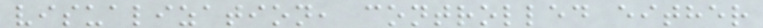visualization, controlled either
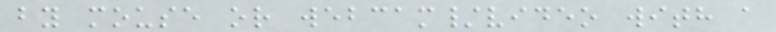by mouse or webcam/video with a
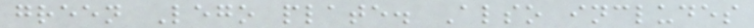green Lego plate. Also includes
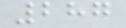287
